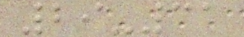29-31
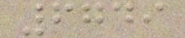6749
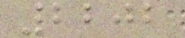2202
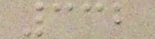332
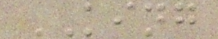KING
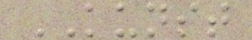KUNST
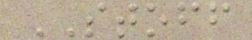STOFF
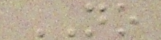NO
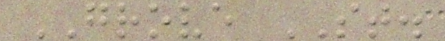GROVE ST.
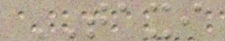TAXI
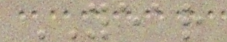YEAR
